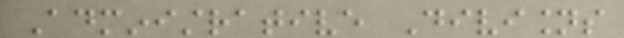Administrative Divisions
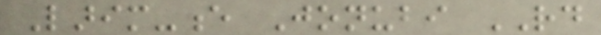Larim-e Jonubi RD
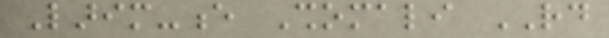Larim-e Shomali RD
